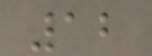12
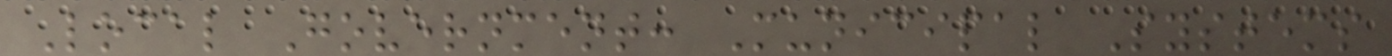Local Government: Municipal Systems
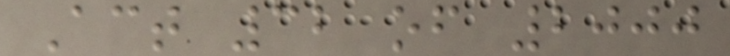Act 32 of 2000
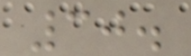30.
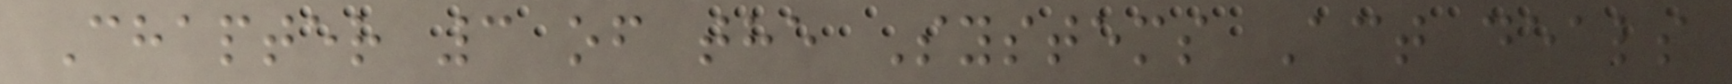Chapter 3 of the Systems Act deals
